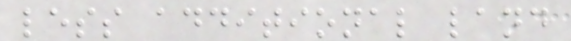less additional land
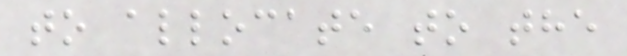to allocate to the
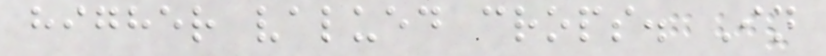higher valued crops. In
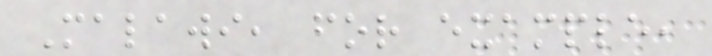Malawi, for example,
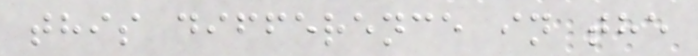this difference in the
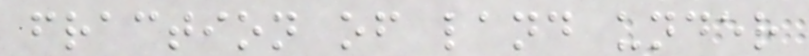fraction of land under
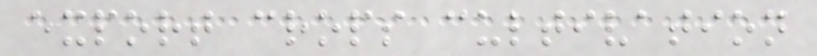export crops cultivation
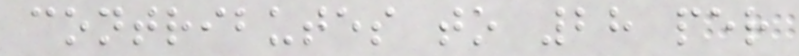contributes to 28 per
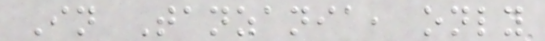In Tanzania, only
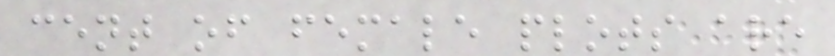cent of female plots are
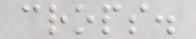crops.
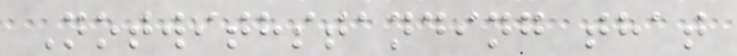Notwithstanding that
